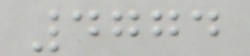4774
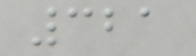321
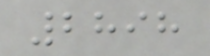2898
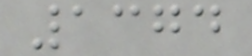1374
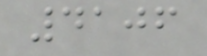4106
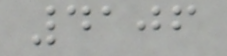4106
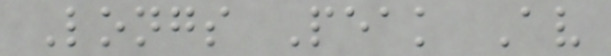Longs Peak Av
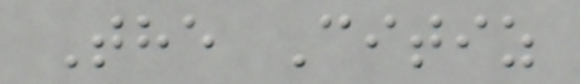The Citiz
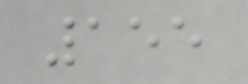155
